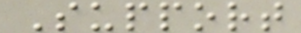Support
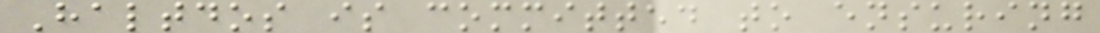Haltdos is committed to ensuring
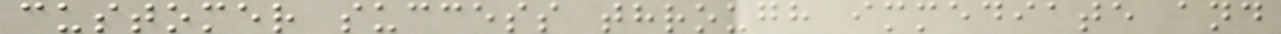customer success through immediate and
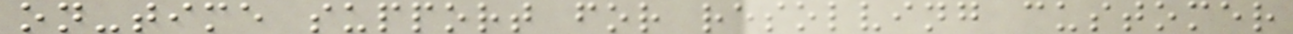on-time support for resolving customer
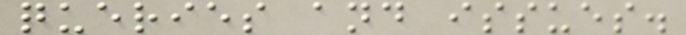queries and issues.
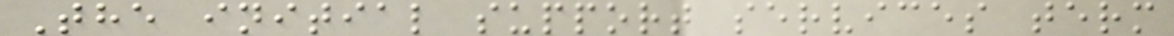The initial support services term
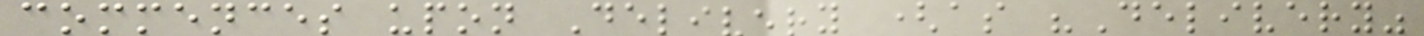commences upon Delivery (as "Delivery"
